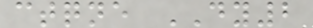ctqne DY2
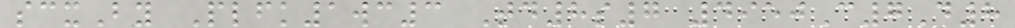scxBy Plfk1wc3 Td8s7 4950C7D8
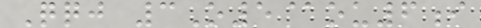Qqj 3O5@ou6i
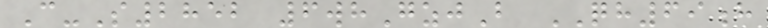C-S2852 6whGzjB QH69h
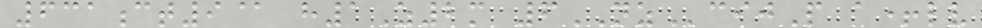631ct9@ h1Z2m 6NZcijP a+lv
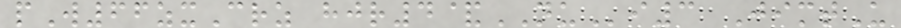pW66zxCrz hjr4&NUi3 JimtU
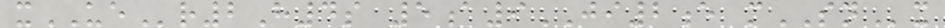xUEr2H4s 5a9JI2e mSNx
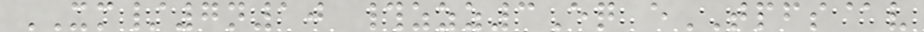XM/7n10 #zzz3Eq eTPFS@v
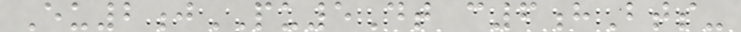Eu2jPU5Dt c6hBts-
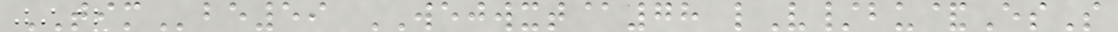TIMbe59 WEJWXT@78 lV/bu&EsS
